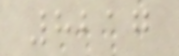8217
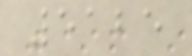5125
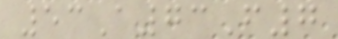53A73F7
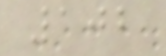102
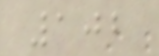102
